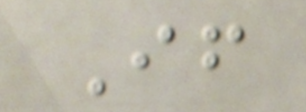If
